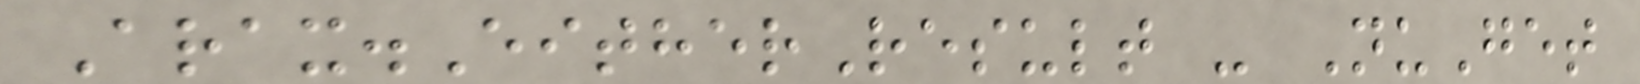Arax.EitherResult - NuGet
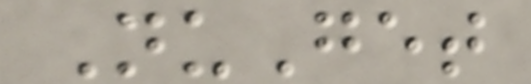NuGet
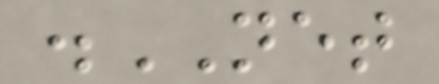.NET
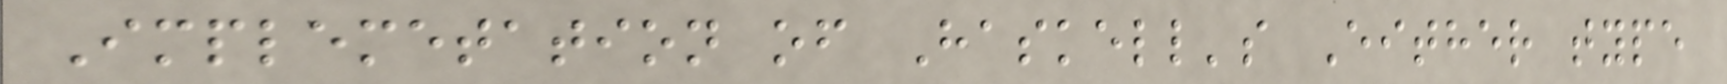Implemetation of Haskell's Either type
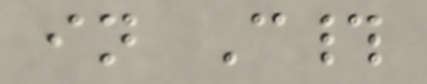in C#
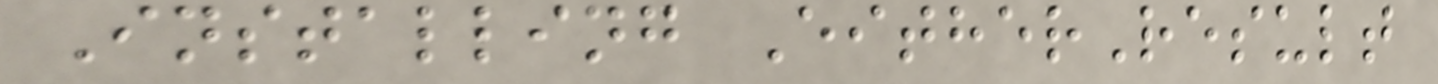Installing EitherResult
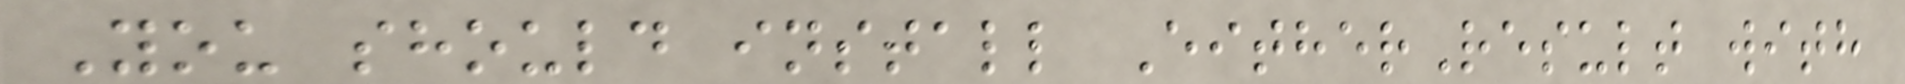You should install EitherResult with
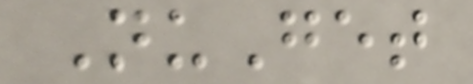NuGet
